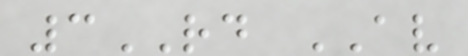3RD AV
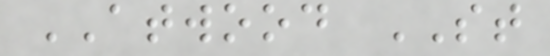ATWOOD ST
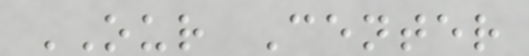OUR Center
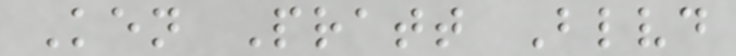Ken Pratt Blvd
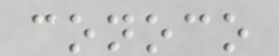conoco
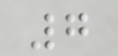7
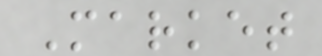Market
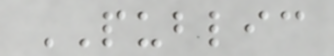PUBLIC
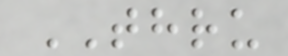THRU
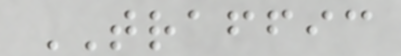TRAFFIC
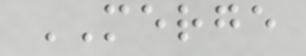MERGE
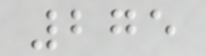275
